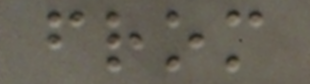from
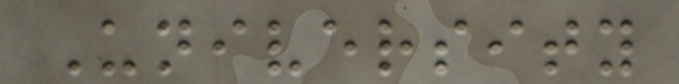University
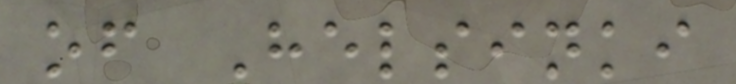of Helsinki
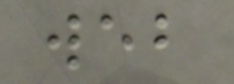web
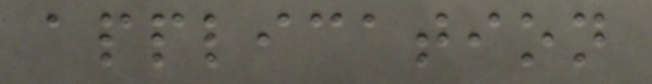application
